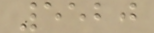5520
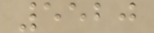5520
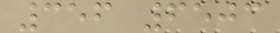356 6503
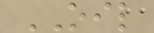OIL
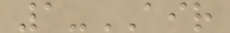1-AIR
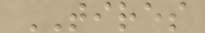TIRES
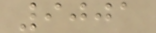9001
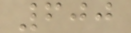600
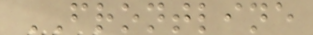FRONTLINE
